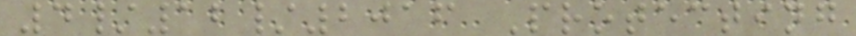4/12/2016 Protecting
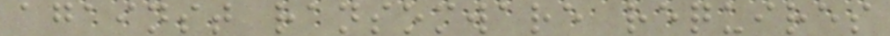against ransomware requires
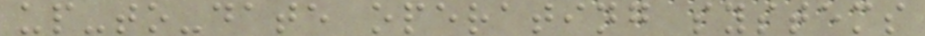up-to-date operating systems
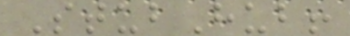StubHub!
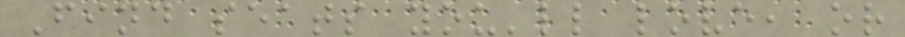Find seats you'll love, or
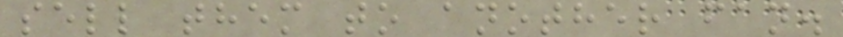sell them to another fan.
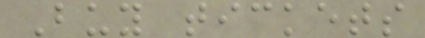Buy tickets
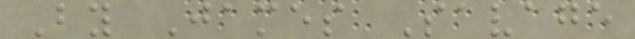By James Savage
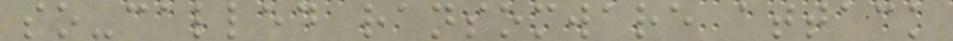so-called ransomware attack
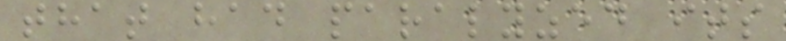that had paralyzed its
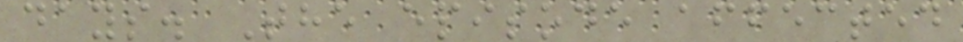days. The episode affected
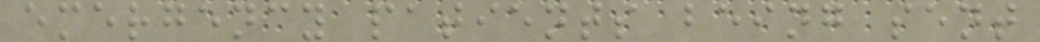emergency patients being sent
